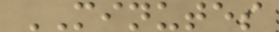MINUTES
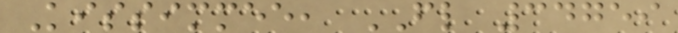Kissimmee, FL 34759
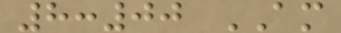8:00 AM
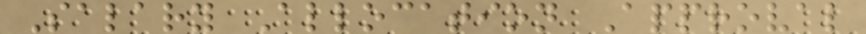Salary Allocation Approval
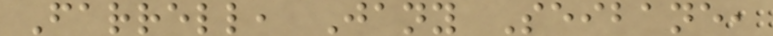Farrell, Jany Seibane,
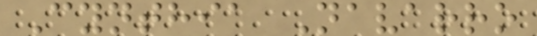Cynthia Navarro
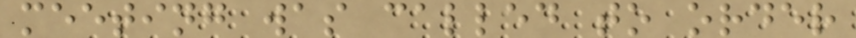meeting was called to order
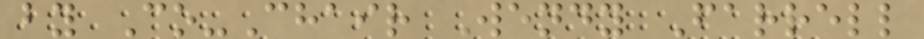by Co-Chair Wendy Farrell
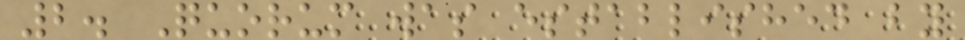2. Quorum was established by
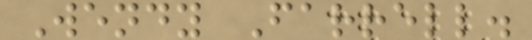Wendy Farrell.
